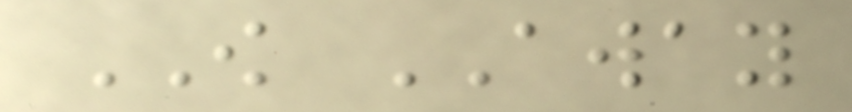OW AWAY
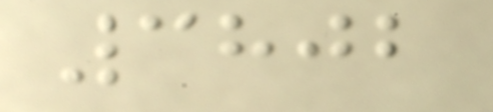3802
